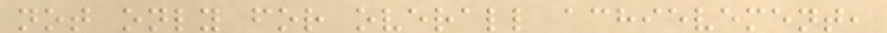not only for overall achievement,
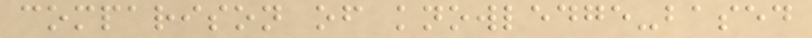comparison of knowledge-based
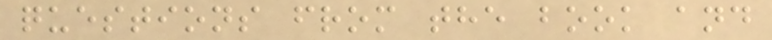questions from the book and
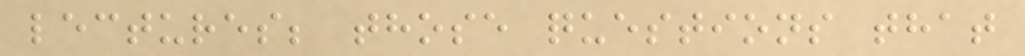lectures; those questions that
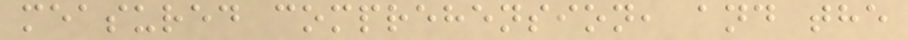measured comprehension, and the
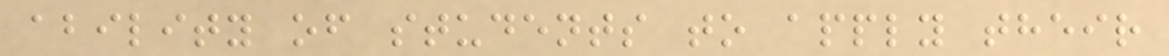ability of students to apply their
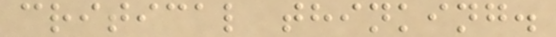critical thinking.
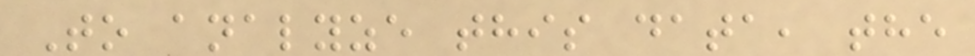To analyze this data, the
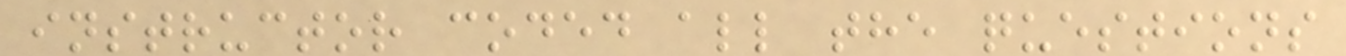instructor coded all the questions
